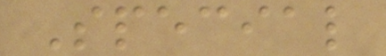Special
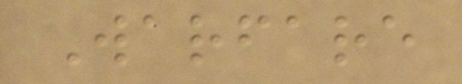Warfare
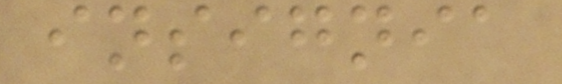insignia
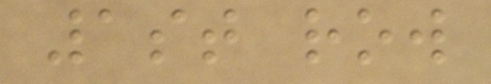1st row
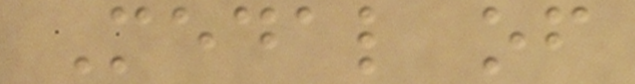Medal of
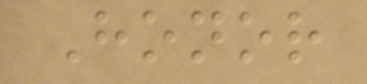Honor
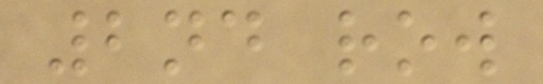2nd row
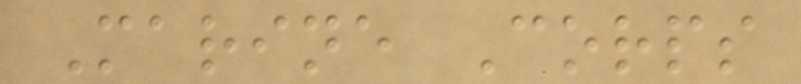Marine Corps
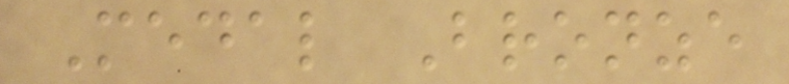Medal Bronze
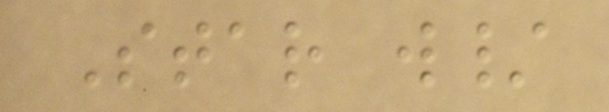Star w/
